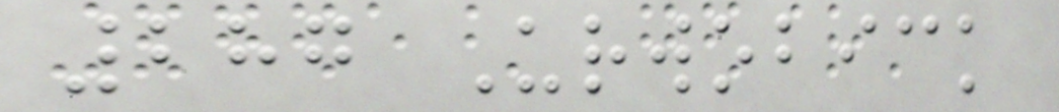287 Urwobick
